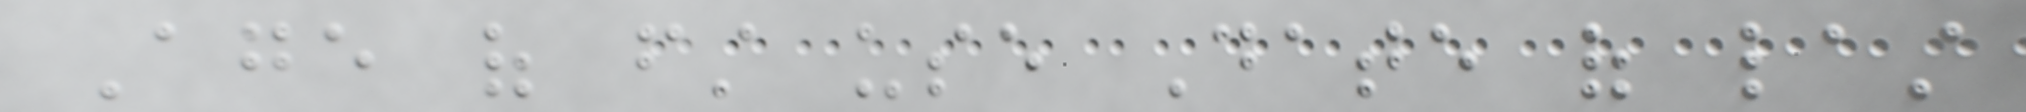Age of first use Date of last
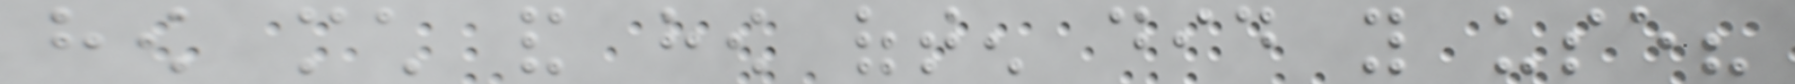how much and how often did you use?
